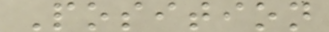Position
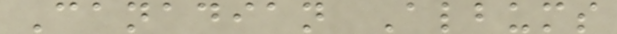Canadian Albums
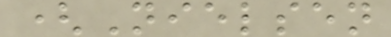(Nielsen
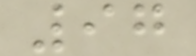97
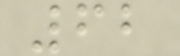62
